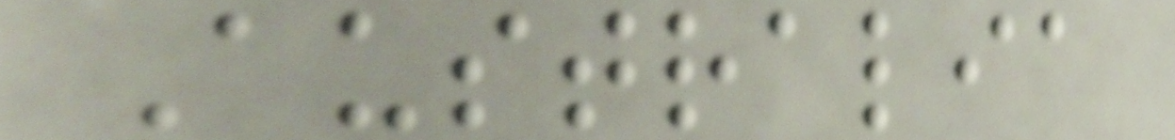Australia
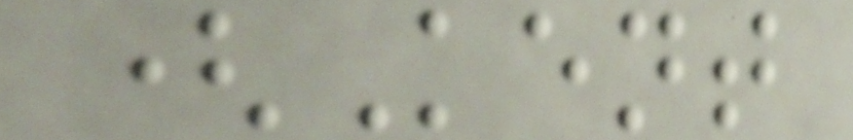(Kent
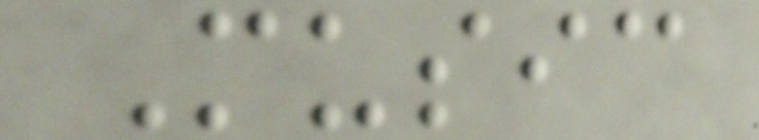Music
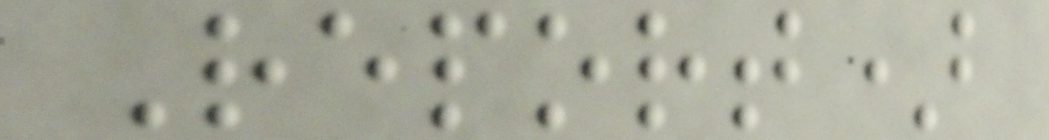Report)
